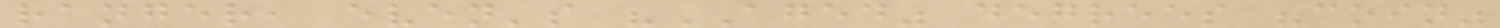ranger, even's "AGED" degrees "coin"
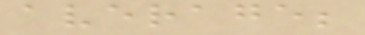average;
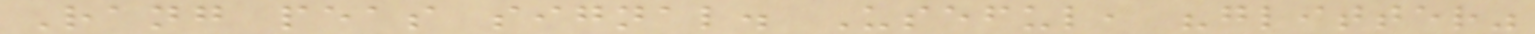Rang peas signal. Useful, "glitter"
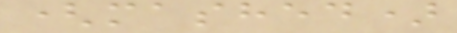(mashed)
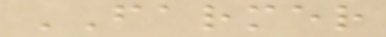FARMER
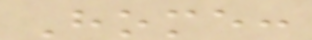Home:
